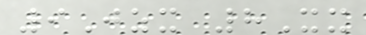9Jzx 8Xx
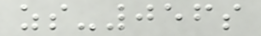zs-056s
